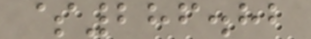$286.82
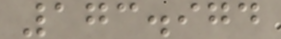173.974
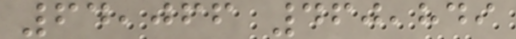64,066 460,849
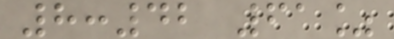8:42 61%
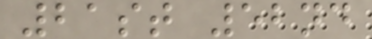21st 52nd
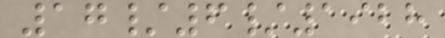17/6/1928
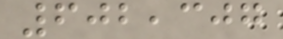602,307
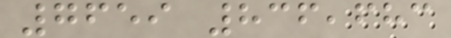7659 836,683
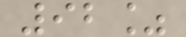92%
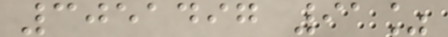3051497 91%
